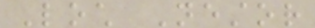Loch Nestor
